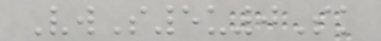VwS5u0Sk
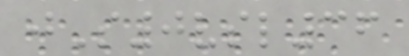jS0vsl36
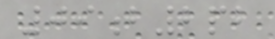09b2pb
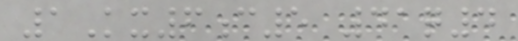1Kx6c5 41q4
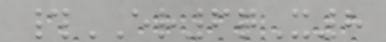#ER6qX8
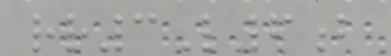rr3L6b
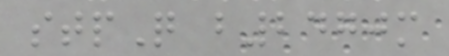stpQ b2470m
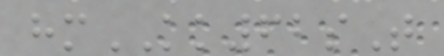hmKK62sT
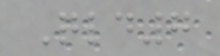Qld7
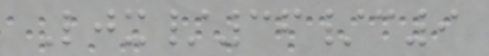Ljx/36/c9
